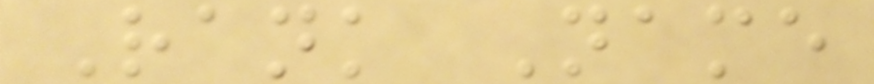Rank Name
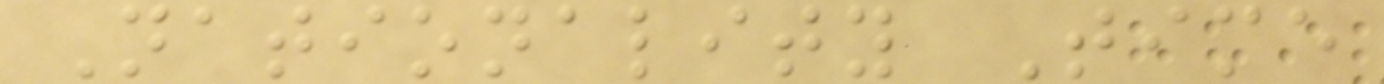Nationality Time
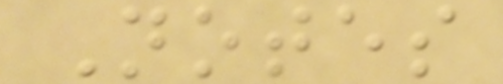Notes
